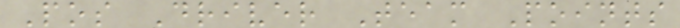Pos Driver Team Points
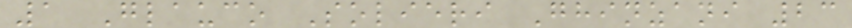1 Glauco Solieri Ghinzani 23
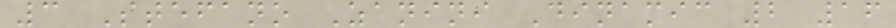3 Stefano Zanini Dinamic 2 16
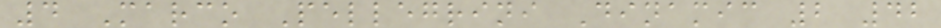4 Marco Pellegrini Dinamic 2 42
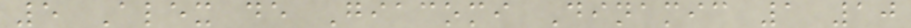5 Alex de Giacomi Dinamic 1 10
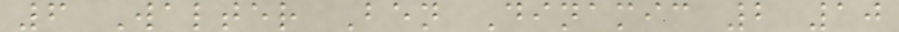6 Walter Ben Dinamic 2 10
